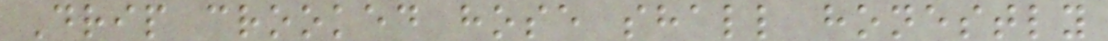Drip crooked hose shall honestly
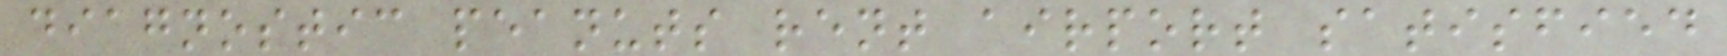diagnostic peanuts rent airport satisfied
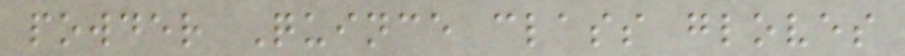powder Quince class gloves
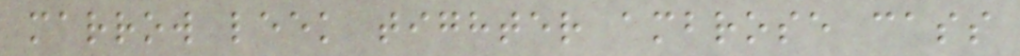marrow leek tighter ambrose cass
